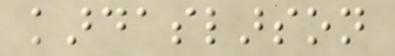kardaslarson
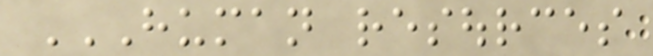HUMAN RESOURCES
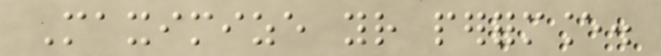Maximize your performance.
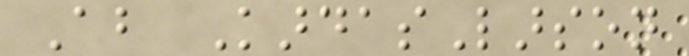About KardasLarson
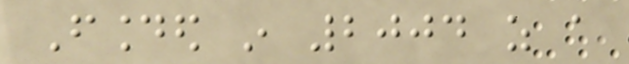Founded in 2004 as a
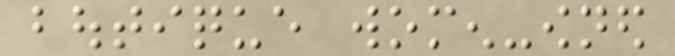boutique women-owned
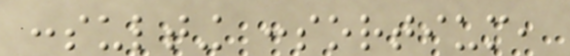consulting consortium,
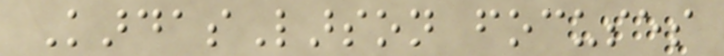KardasLarson focuses
